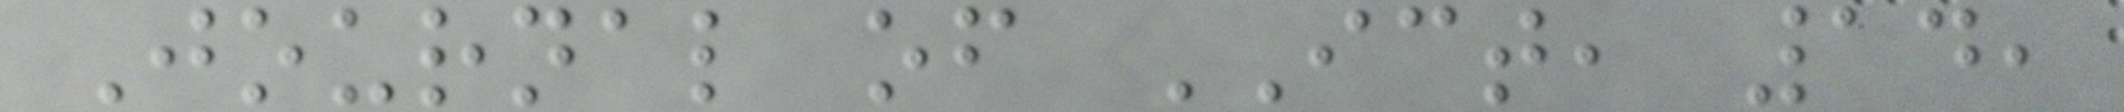Journal of ICT, 14,
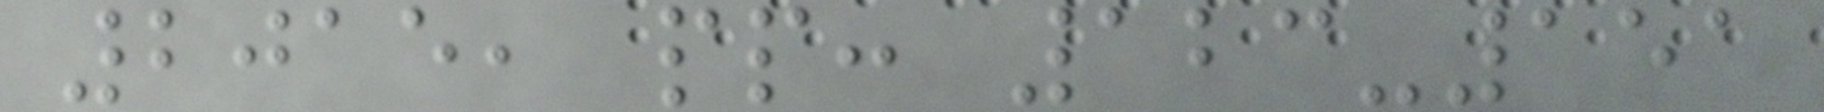2015, pp: 123-151
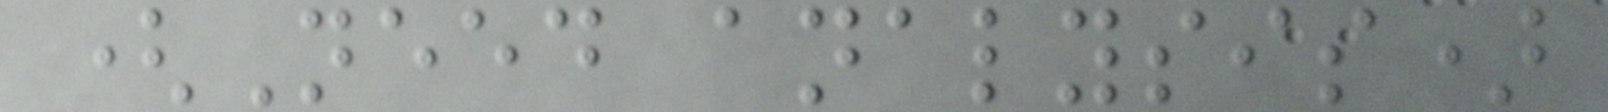(Need analysis)
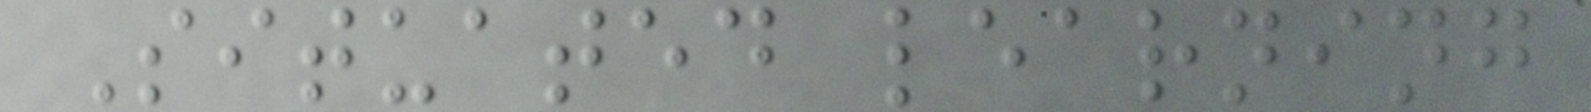Situated learning
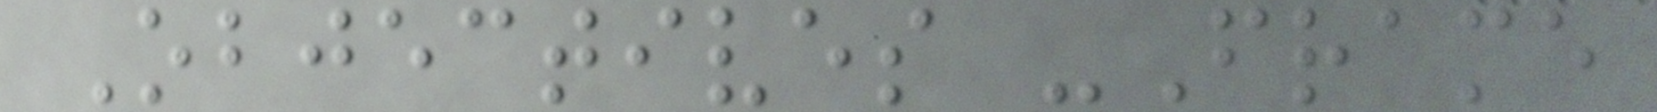Objectives -Frame
